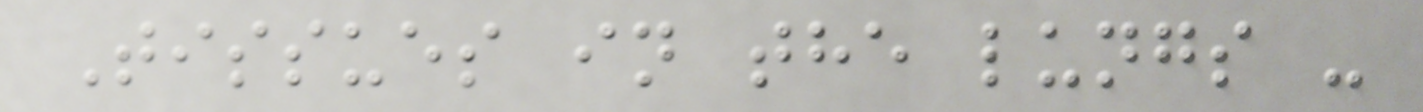Tissues in the lungs -
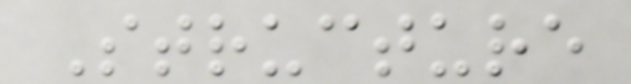Structure
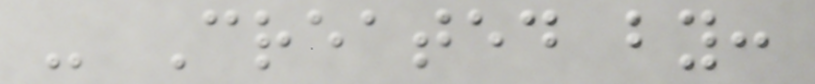- Created by:
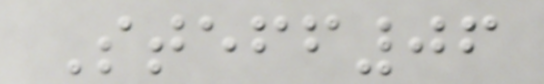Steff06
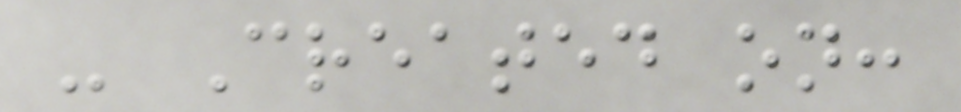- Created on:
